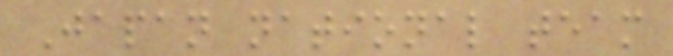Japan national team
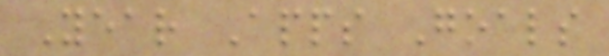Year Apps Goals
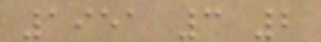1951 3 2
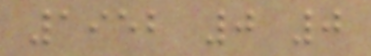1952 0 0
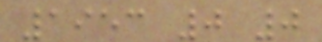1953 0 0
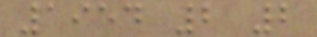1954 2 2
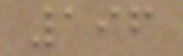196
